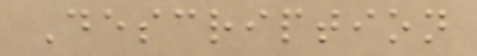Description
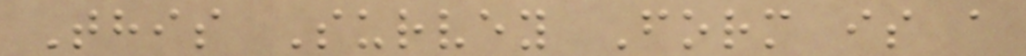This Survey Form is a
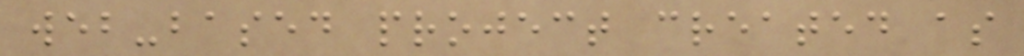web-based project created as
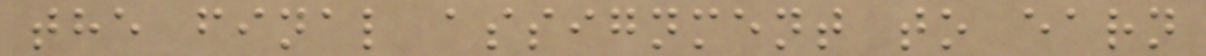the final assignment to earn
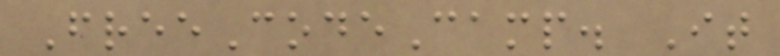FreeCodeCamp. It
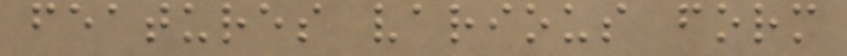features various form
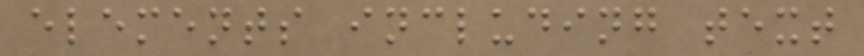elements including text
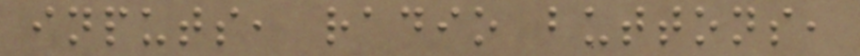inputs, radio buttons,
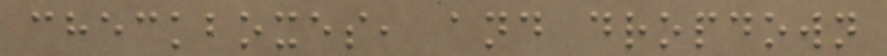checkboxes, and dropdown
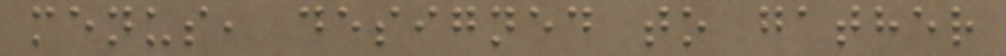menus, designed to gather
